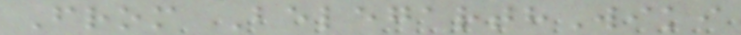From BelegarthWiki
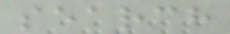search
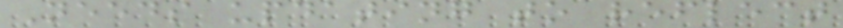Needs updating to reflect
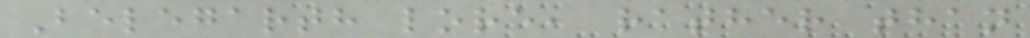Belegarth lore, rather than
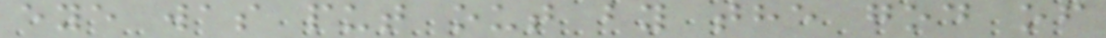eye was put out by the god of
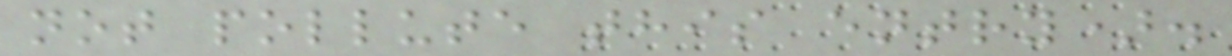not pollute this entry).
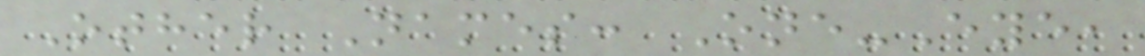Other Names: One-Eye,
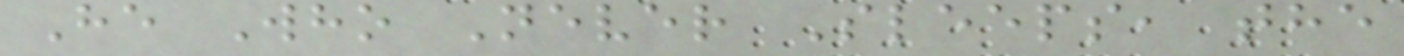He Who Never Sleeps, the
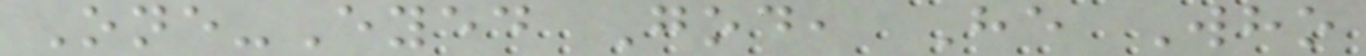One-Eyed God, He Who
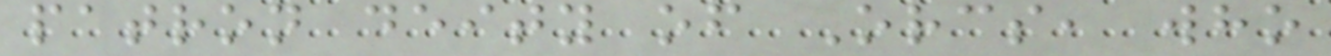patron deity of Orcs, who
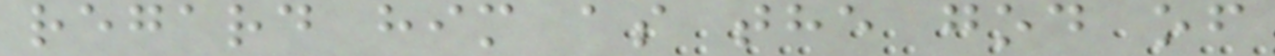regard him as the god of
